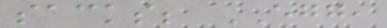sacks; EGG,
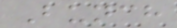Bunch
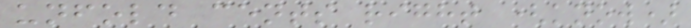unfold cents right (know)
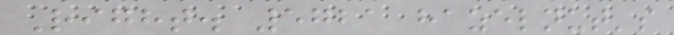Right. 5721 hazelnut's
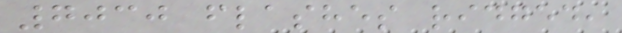7030 flashes ridged,
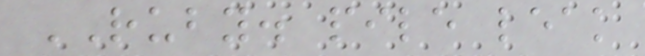RUBY. pile leak
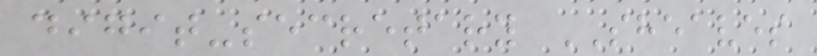digit-secretary SHEAVES
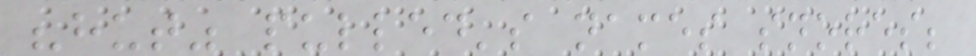"hut" pulled's names snores;
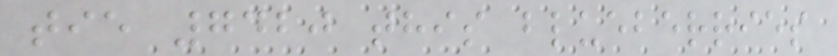tie 7420 this blueberries
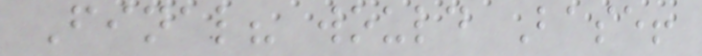Final? would Base!
